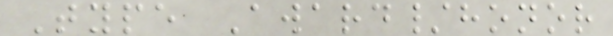Type Award/honor
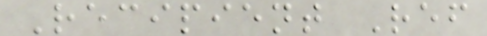Recipient Ref
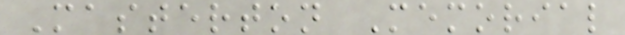Masterton Memorial
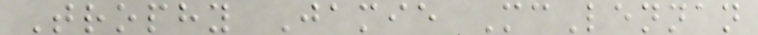Trophy Jamie McLennan
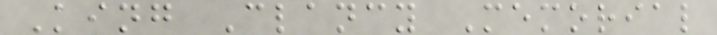King Clancy Memorial
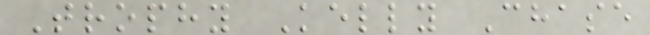Trophy Kelly Chase
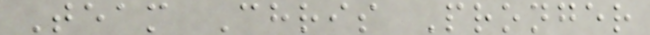Team Chris Pronger
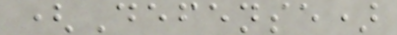(Defense)
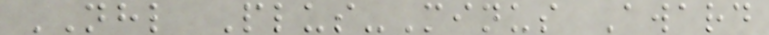NHL Plus-Minus Award
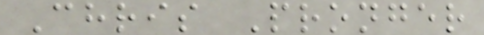Chris Pronger
